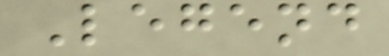Legend
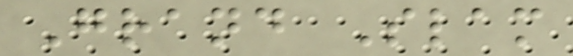Grand Slam
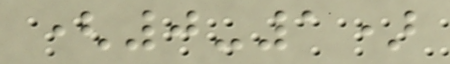(0-1)
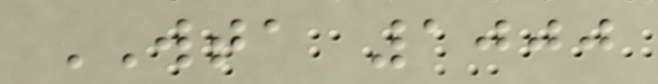WTA 1000
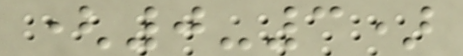(0-3)
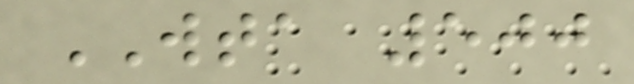WTA 500
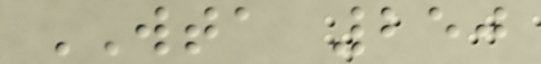WTA 250
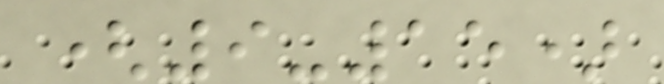(9-15)
